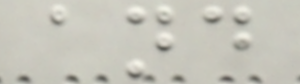and
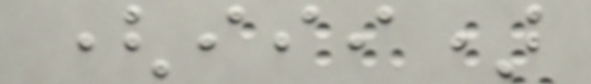(iii)
